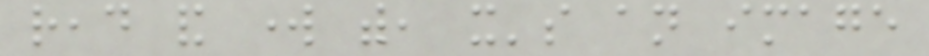read and work with, it's an image
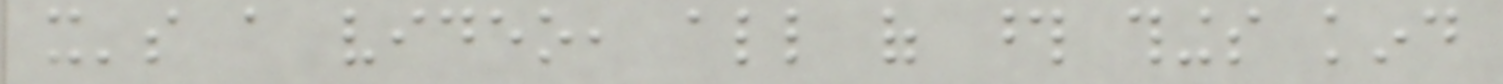it's a video, all of those things kind
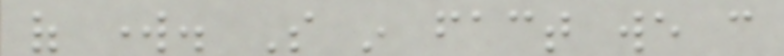of work. So in fact we can
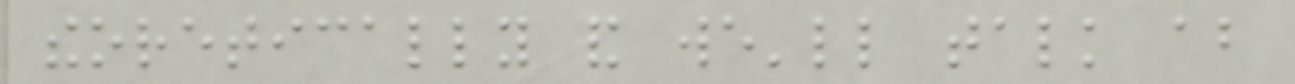theoretically and we'll talk about
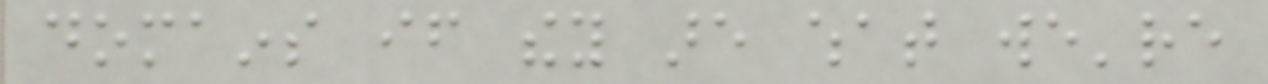domains if they are what we're
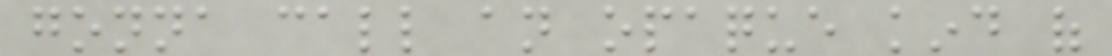gonna call an opaque kind of
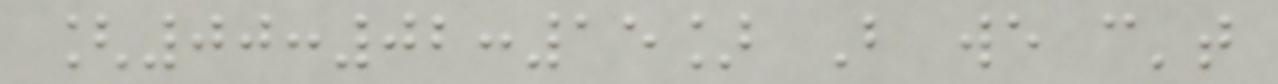[00:02:15] But we can't
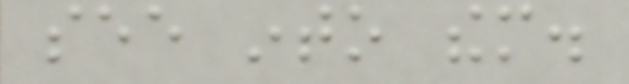see into them.
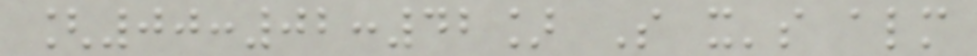[00:02:42] So it's almost
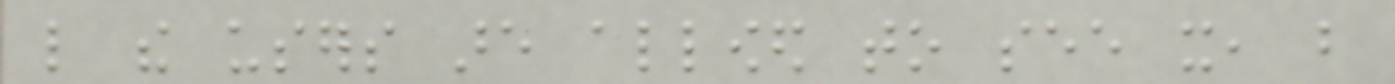like the users are allowed to see it, but
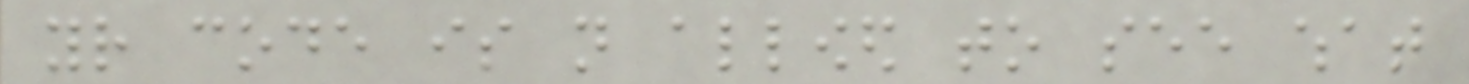your code is not allowed to see what
